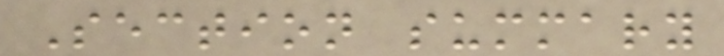Section summary
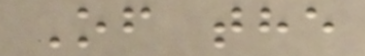Of the
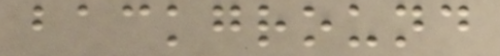background
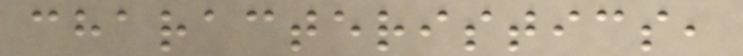characteristics,
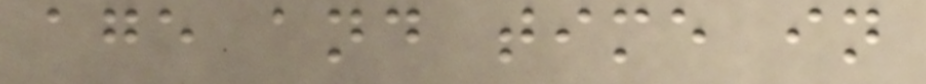age and time in
